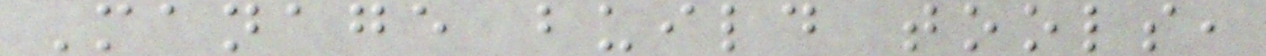Manage build tools,
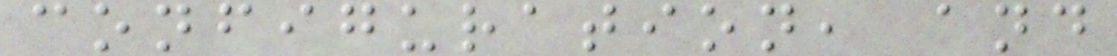configuration, and
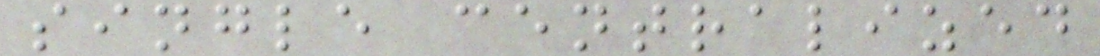single centralized
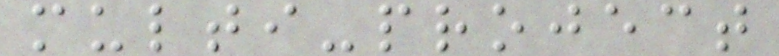multi-project
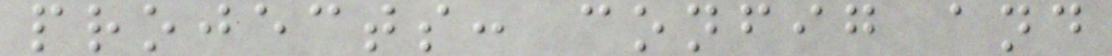projects: config and
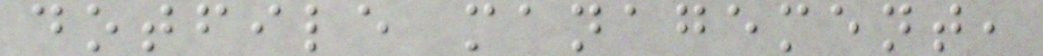dotfile management,
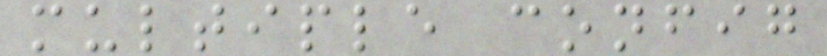multiple config
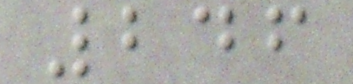246
